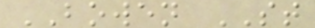BOWEN ST
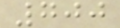700
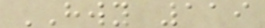HWY 119
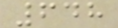648
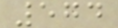574
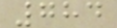784
